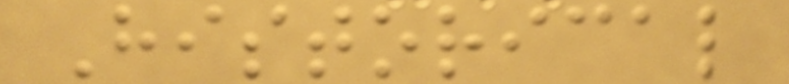Historical
